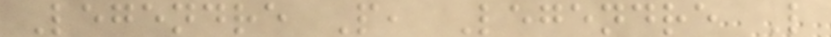Legendre P, Legendre L
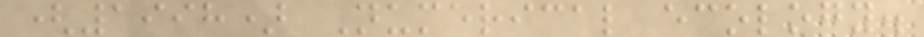(1998) Numerical ecology.
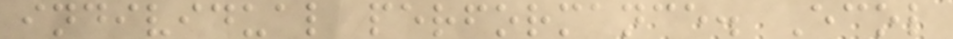individual performance. Ecol
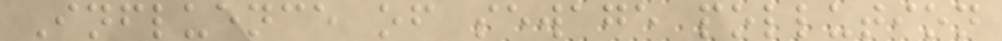Influence of sewage pollution
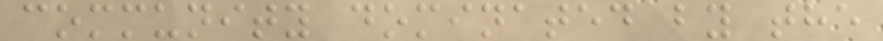community dominated by the
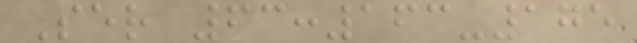Ser 63:163-175
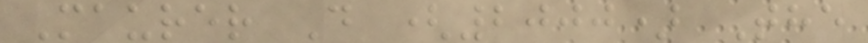Maurer D (2000) The
